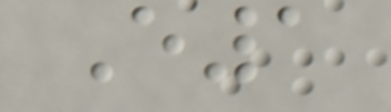E1
